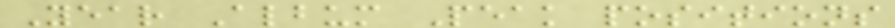Year Album Peak positions
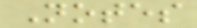Notes
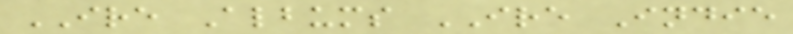IRE Albums IRE Indie
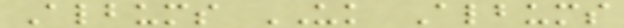Albums UK Albums
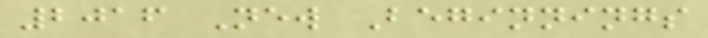2016 New Beginnings
